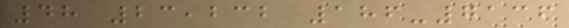48 23,232 186-7136
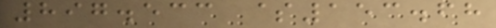897.533 $153.68
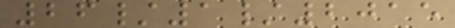26/1/2015
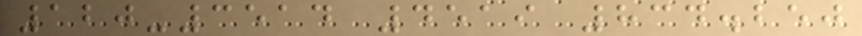120-3514 4519 834.250
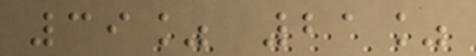39% 21%
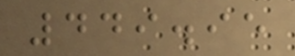449.95
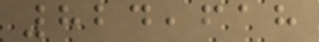824,618
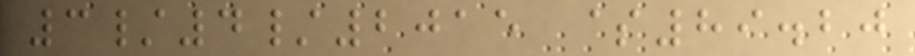3/4/2015 $89.20
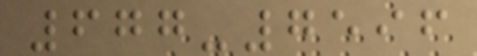677-7596
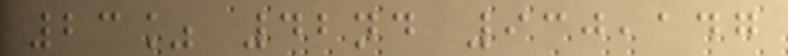23% 42nd 930,147
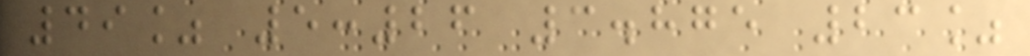49% 5:26 3.875 23%
